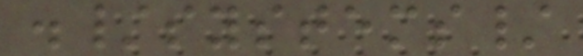./systems/
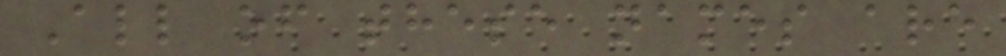All of these names are
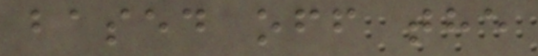based off the
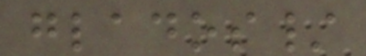glados/
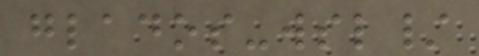glados-wsl/
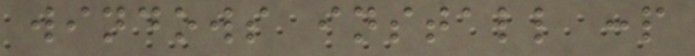windows install :p
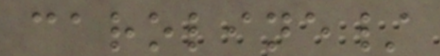caroline/
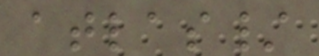atlas/
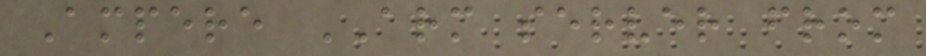Ampere ARM server from
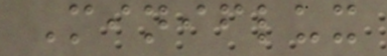Miniflux
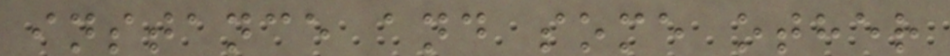instance and some other
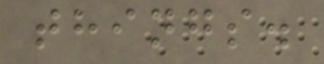things.
